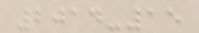2014-15
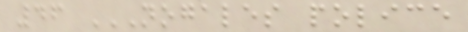46 NOGALES POLICE
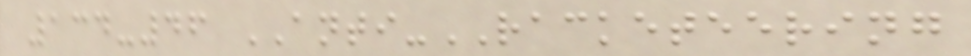134-46 ANTI-RACKETEERING
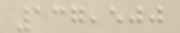137,500
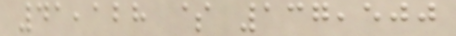41,128 $ 137,500
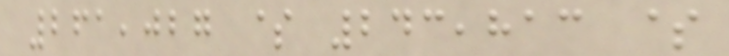261,027 $ 243,813 $
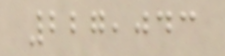227,043
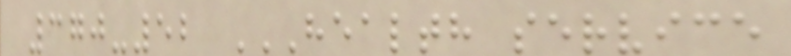370-52 HEALTH SERVICE
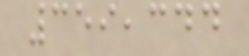359,344
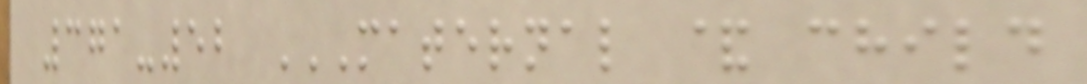371-52 MATERNAL & CHILD
